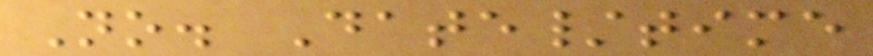No. Date/time
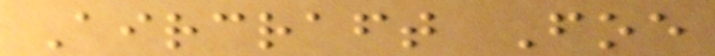Aircraft Foe
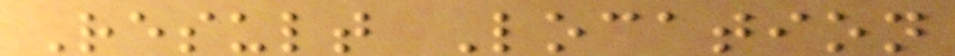Result Location
